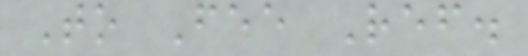To Fee Ref.
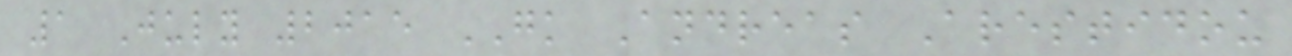1 July 2015 GK Andreas Arestidou
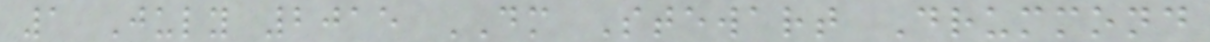1 July 2015 DM Stewart Drummond
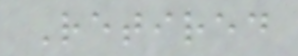Retired
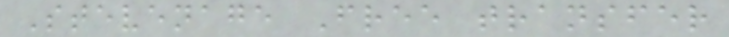Stevenage Free transfer
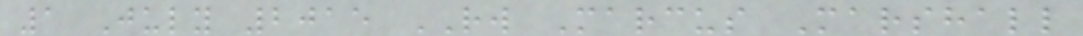1 July 2015 RW Marcus Marshall
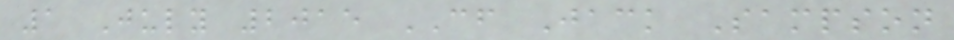1 July 2015 CF Jack Sampson
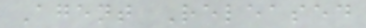Agent Released
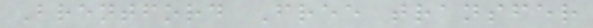Brentford Free transfer
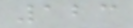123
